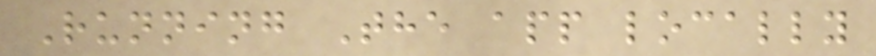Running The app locally
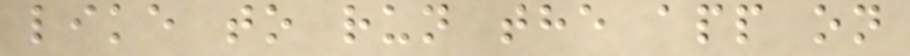like to run the app on
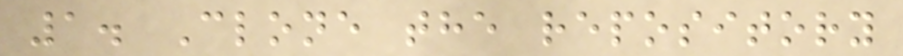1. Clone the repository
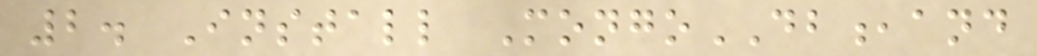2. Install MongoDB,and
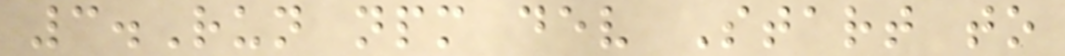3.Run npm dev Start to
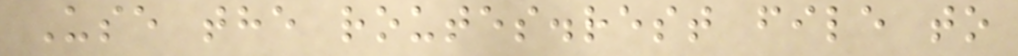Use the routes.rest file to
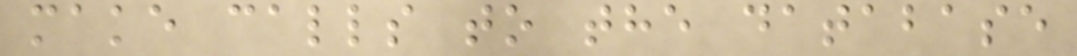make calls to the database
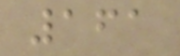161
